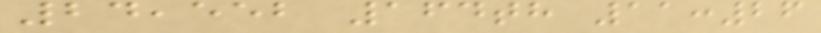24,552 164th 11:26
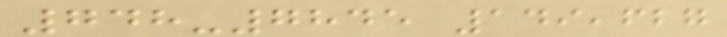748-7845 149,627
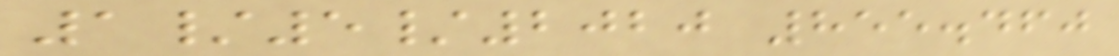1/5/2020 855.460
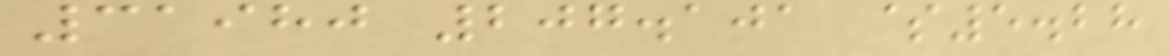31980 207.101 $5.28
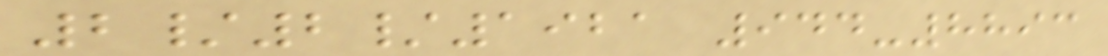2/2/1921 944-8893
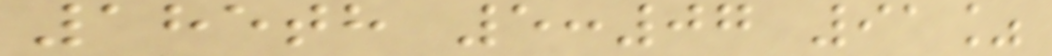185th 5:07 91%
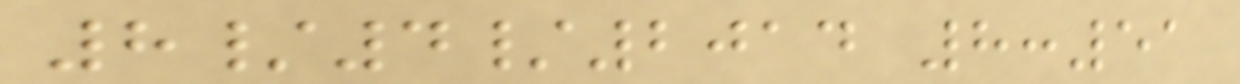8/4/2014 8:51
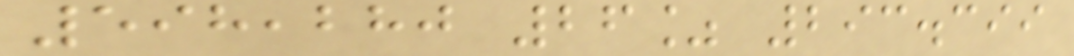598,280 26% 293.399
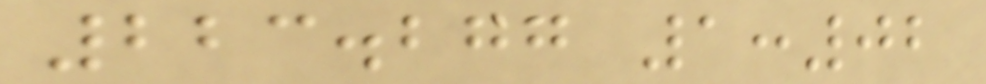223.277 1:02
